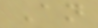An
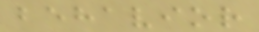behavior
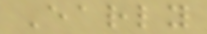Early
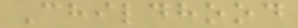Childhood
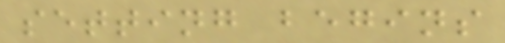setting begins
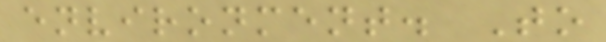environment. To
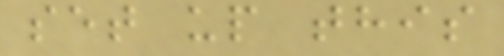set up this
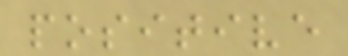positive
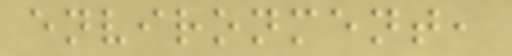environment,
